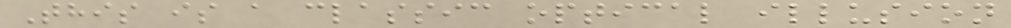This is a classic optical illusion
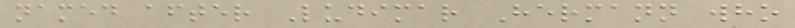named after Ludimar Hermann who
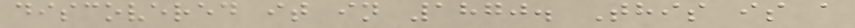discovered it in 1870. This is a
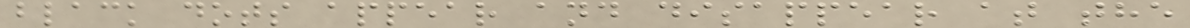black dots appear and disappear at the
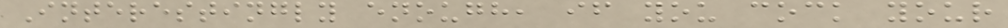Interestingly enough, if you cock your
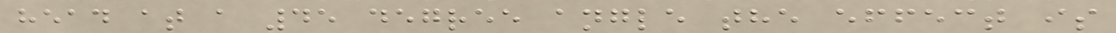head at a 45 degree angle the effect is
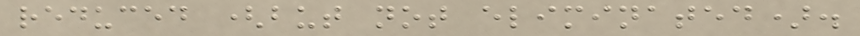reduced (but not eliminated).
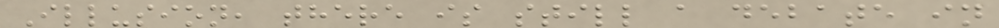Illusion, there is still a debate in
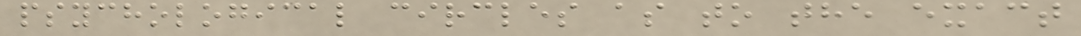psychological circles as to the exact
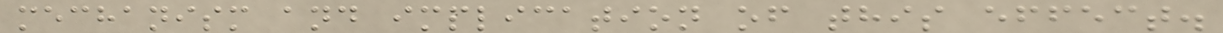mechanism and implication of this effect.
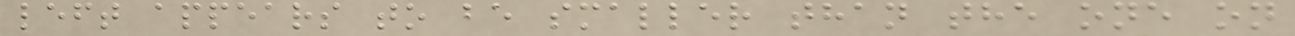left appears to be smaller than the one on
